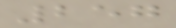257
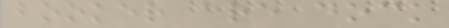booker are dock
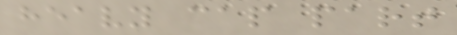heavy cap part
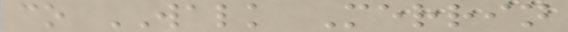co WALK Merrin
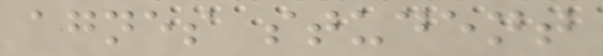agnes student
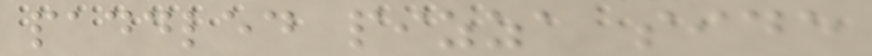paddled pizza side
